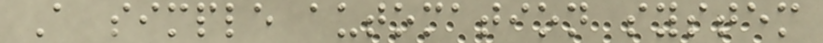A simple automation system
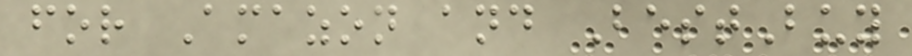for Amazon and BestBuy
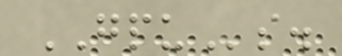GPUs.
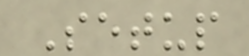Setup
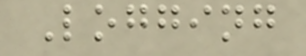Logging
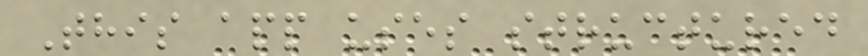This app uses structured
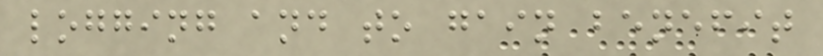logging and to gain benefit
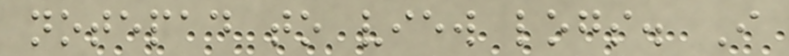notepad to view logs. I
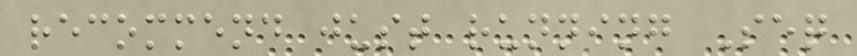recommend just running Seq
